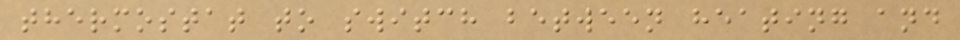thermostat to switch between heating and
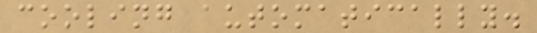cooling automatically.
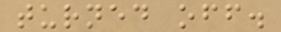turned off.
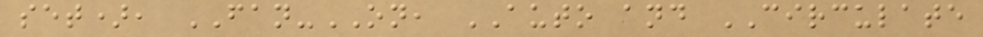set), FAN-ON, AUTO and CIRCULATE
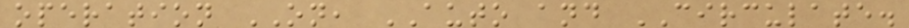operation ON, AUTO and CIRCULATE.
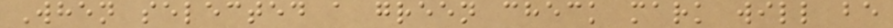When selected a green check mark will be
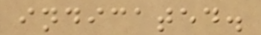indicated.
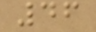46
